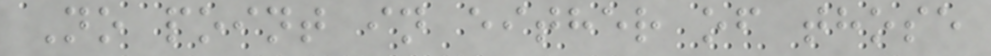No point in either of those
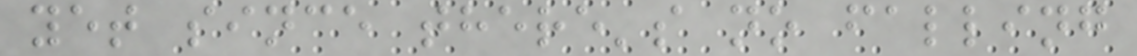yet since there's no falling
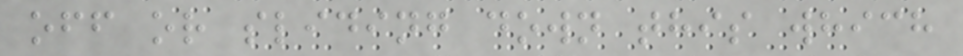off or sliding down this which
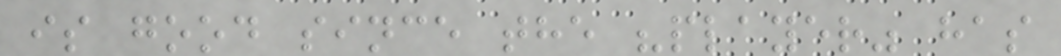is good since the "player" has
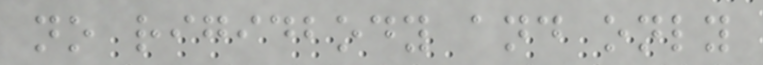no rigidbody and only
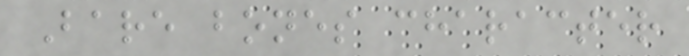Bare bones character
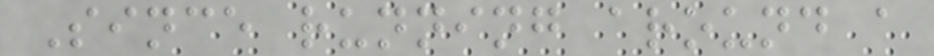Since running around a
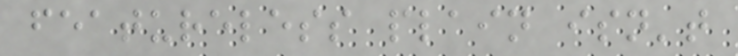featureless plain isn't
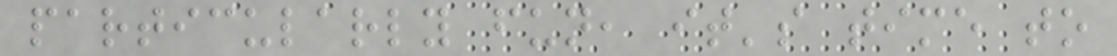particularly fun, it's time to
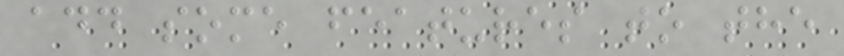add some features to the
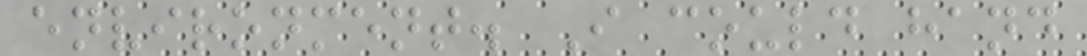environment. I could hand
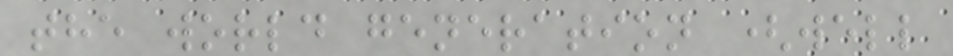the world generation (well
